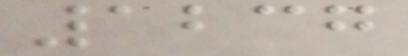1237
